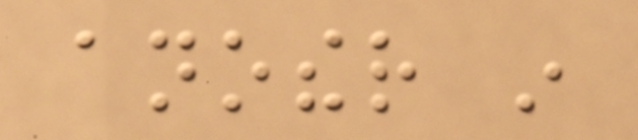another in
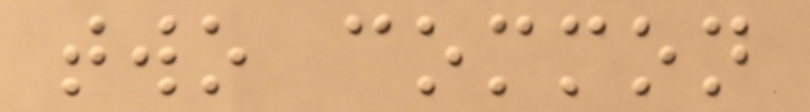two common
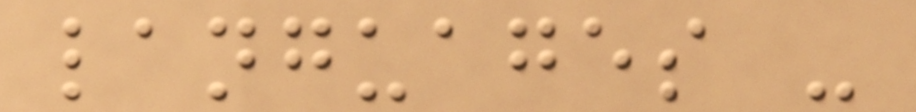languages -
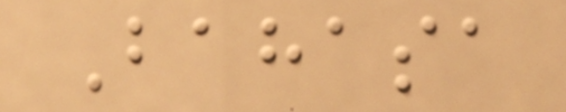Bahasa
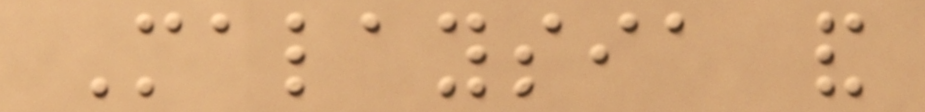Malaysia and
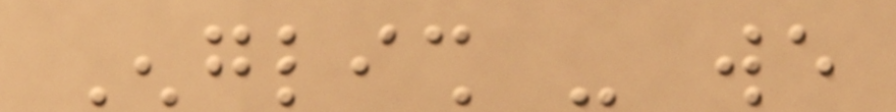English - we
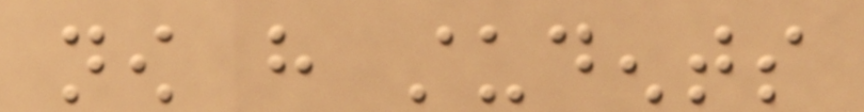now have students
